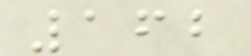162
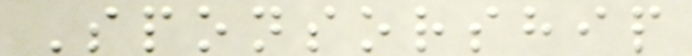Sponsorship
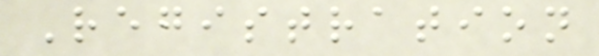Registration
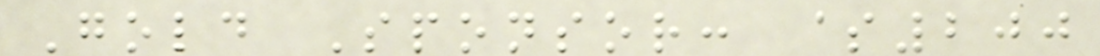Gold Sponsor: $200
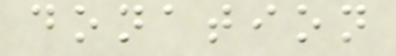donation
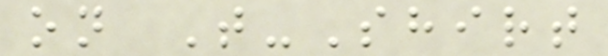on T-Shirt
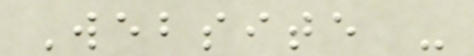Website -
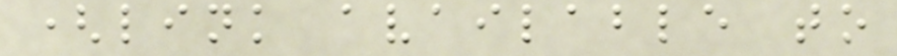(link available to
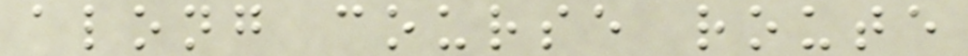along course route
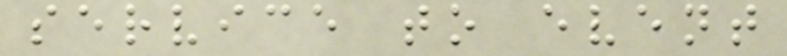service to event
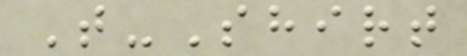T-Shirt
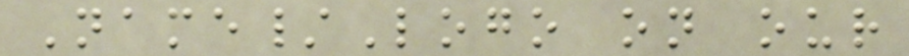Name/Logo on our
